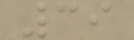39
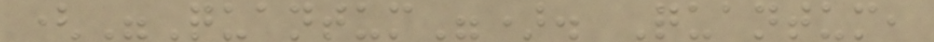("Quantum"). Quantum,
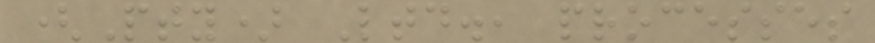(Pty) Ltd., processes
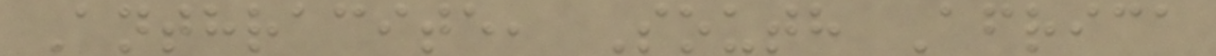Anthracite, South Africa
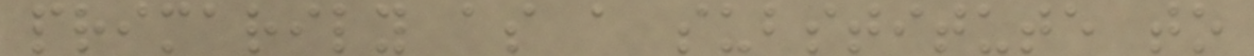primarily as a substitute to
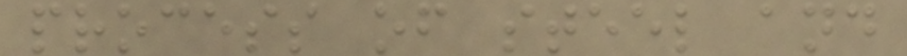process of steel and
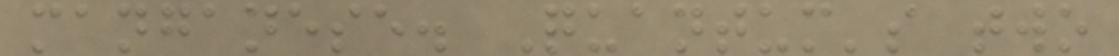manganese. Quantum's two
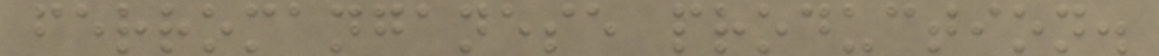ferromanganese production.
